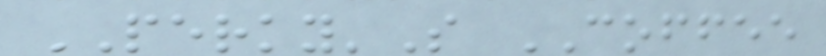PERKY'S COFFEE
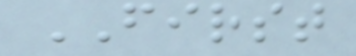FIRST
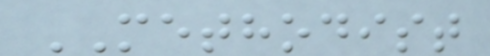METHODIST
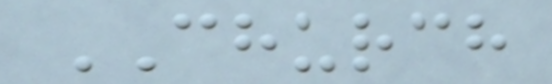CHURCH
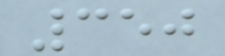350
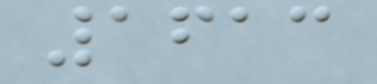1613
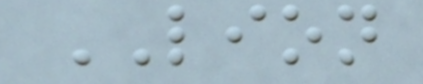LION
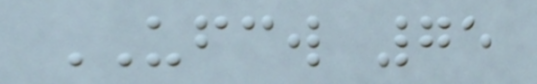UFCW 75
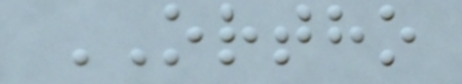ORTHO
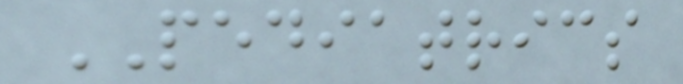PEDIATRICS
